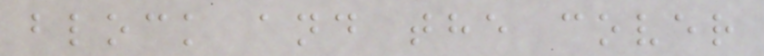block and the cover
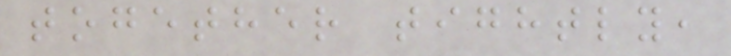together tightly,
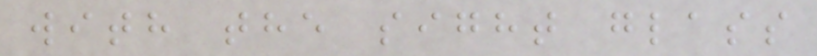with the sight glass
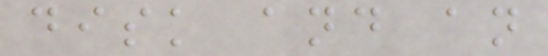disk and an
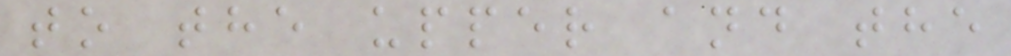to the upper and the
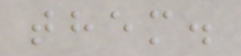them.
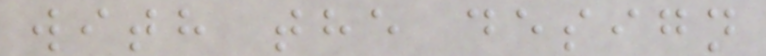with the design
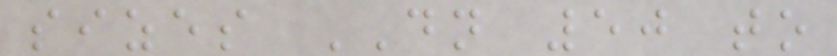sizes DN 50 to
